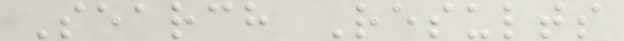Search Results
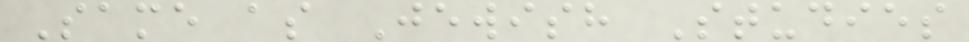Same as Jewish Studies
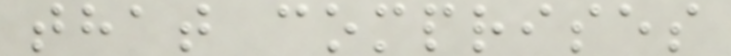that comprises
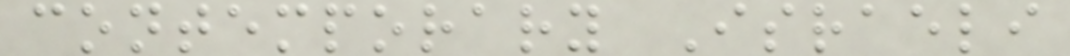contemporary Israeli
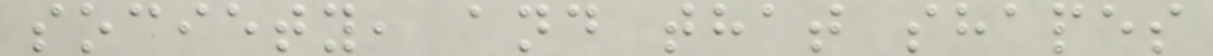society, and that shapes
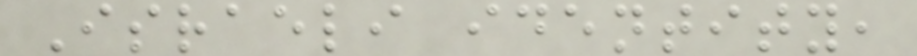Israeli identity,
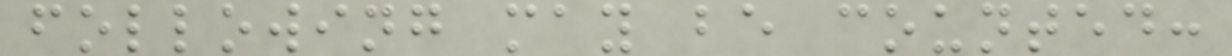following may be counted:
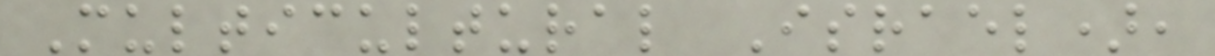Multicultural Israel),
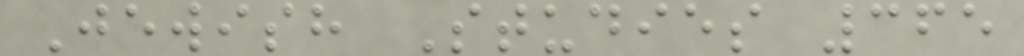Jewish Studies 365
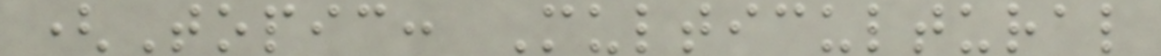(Topic: Multicultural
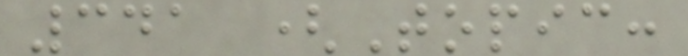341 (Topic:
